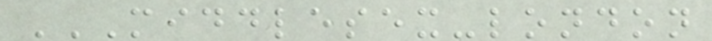MIDDLESEX-LONDON
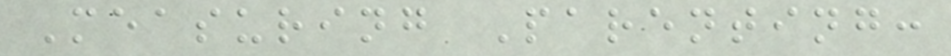Measuring Parenting:
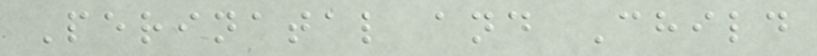Perinatal and Child
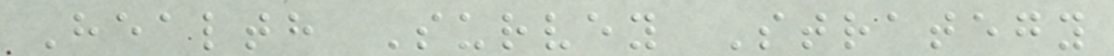Health Survey Strategy
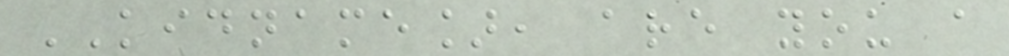KIDNAME], are you a
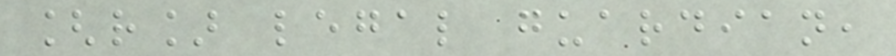[r] legal guardian,
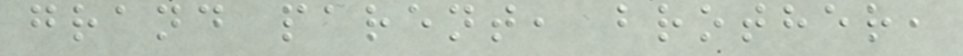grand parent, brother,
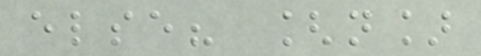else? [n]
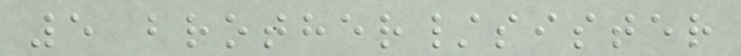5 brother/sister
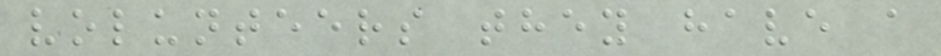volunteers they have a
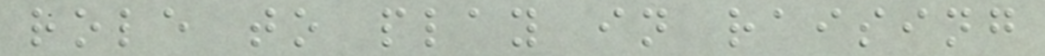role to play in raising
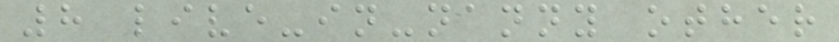8 live-in-nanny other
